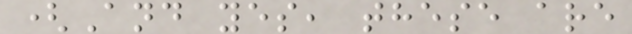(And yes, these are
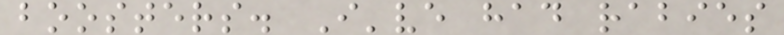boosters. I've had rabies
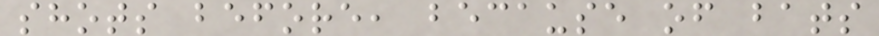shots before, because of bats
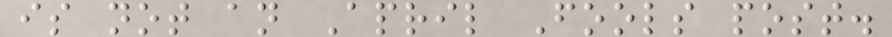is not an April Fools post.
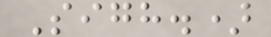Sigh.)
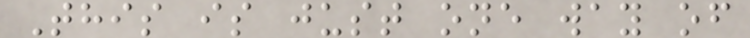This is just one way of
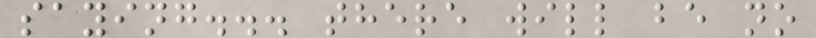saying... there will be no
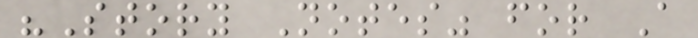"Story Notes" for A
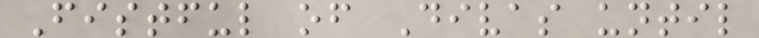Fistful of Divas until
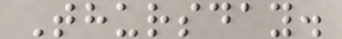Thursday.
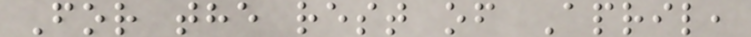For the rest of April,
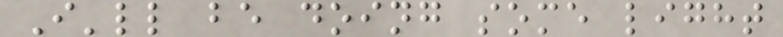I'll be doing some light
